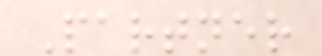Partner
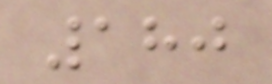180
